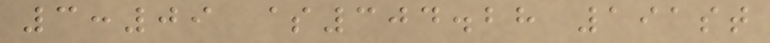3:09 $304.28 191st
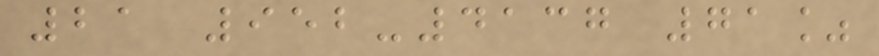21 952-4137 71%
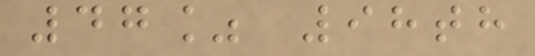47% 98th
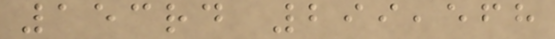153rd 299,568
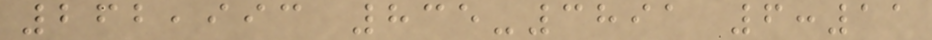262,993 835-3891 6:11
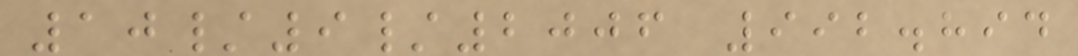10/9/2006 992.894
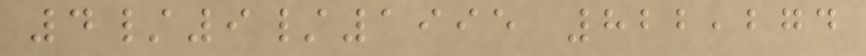4/9/1995 822,274
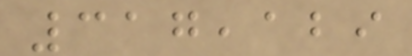317,129
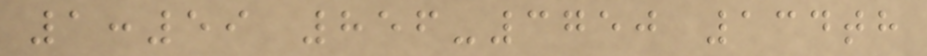1:59 856-3750 134th
